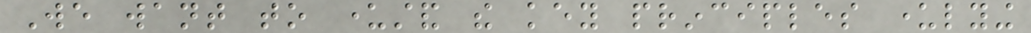We want to understand the key principles underlying
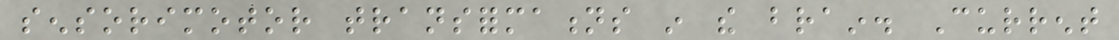sensorimotor transformations in the brain. Current
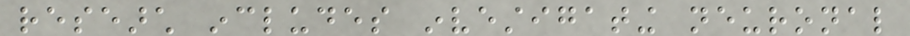research includes investigating neuronal
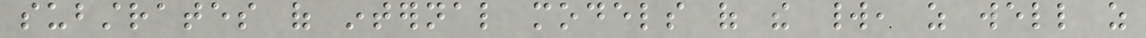substrates of internal models of the world, as well as
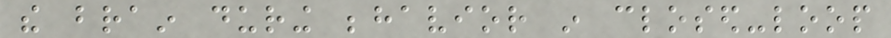the brain during behavior in closed-loop
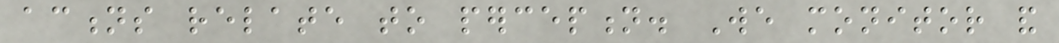actions relate to perception. We monitor and
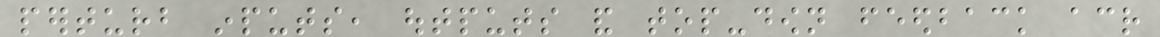perturb inputs, outputs and top-down feedback across
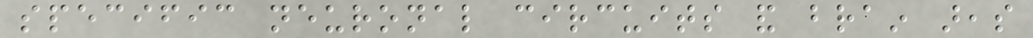specific neuronal circuits and brain areas
